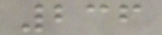236
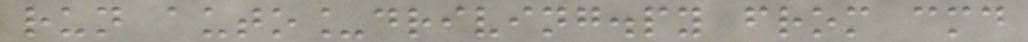run auto_driving.py from cmd
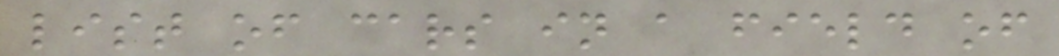list of cars in a field of
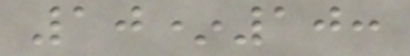10*10:
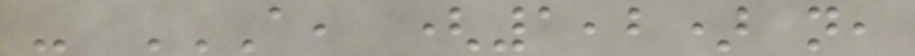- A, (1,2) N,
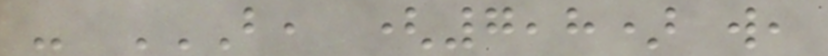- B, (7,8) W,
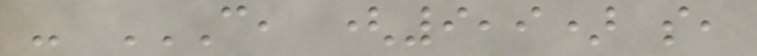- C, (9,9) S,
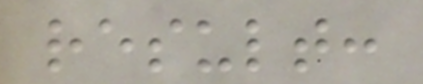result:
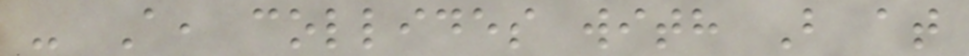- A, collides with B at
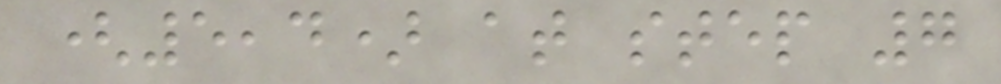(5,4) at step 7
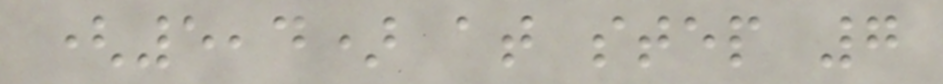(5,4) at step 7
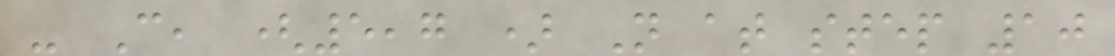- C, (5,7 ) N at step 10
